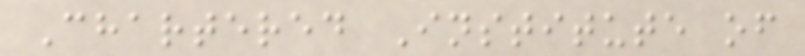Chartered Institute of
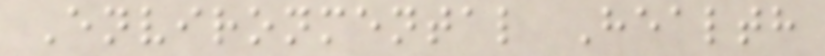Environmental Health
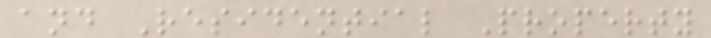and Residential Property
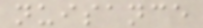nuisance
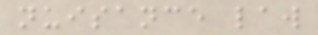nuisance law
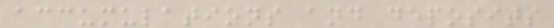accumulations and deposits
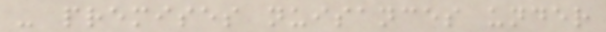- premises nuisances under
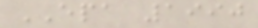EPA 1990
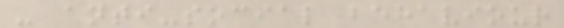- anti-social behaviour
